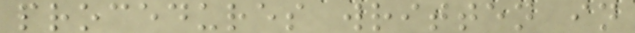procedures written in
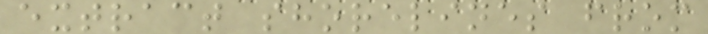extract shorelines from
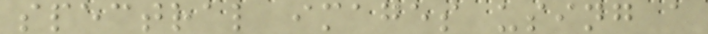spectral images using a
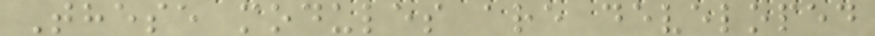These modules are developed
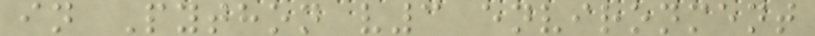in Python v3 environment
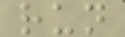run
